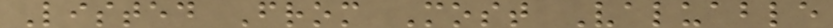Listed From Most Valuable
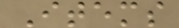Items
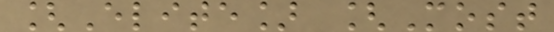[Elite] [Most
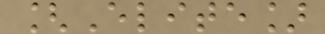[Elite]
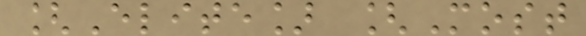[Elite] [Most
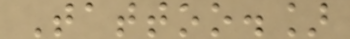Tattoo.]
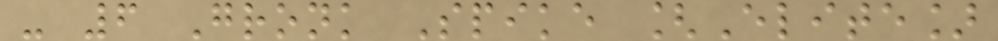- 6 Gronk Spike [Elite]
